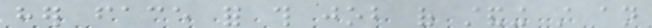her face for this job of standing still an
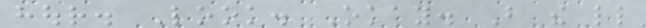hour. Look. Okay. But the little
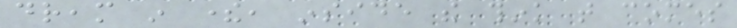dream in there, inside the think that comes
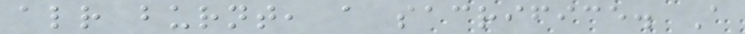already burnt, a sacrifice. A
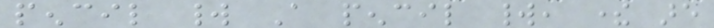pencil world A pencil world, there are
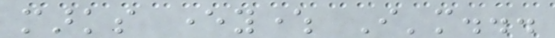marks everywhere I'm...
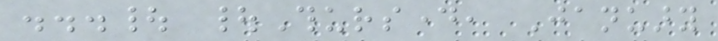...| |Thursday, January
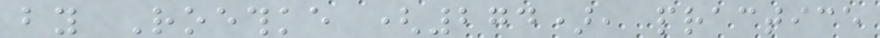by Roethke (274), practice
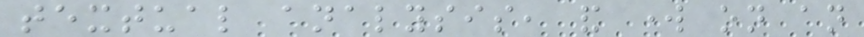textual analysis, and work on an
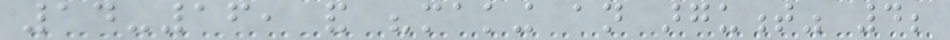14-16, and "making an argument" 4;
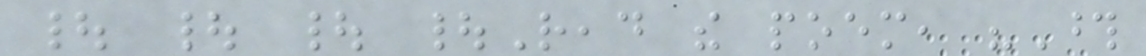| | | |Read the poem, "Those
